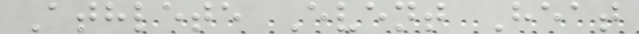Athlete Event Heat
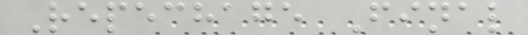Repechage Final
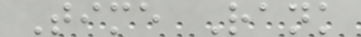Time Rank
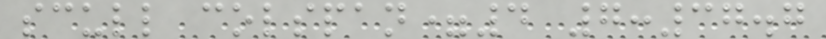scull colspan=4 7:37.7
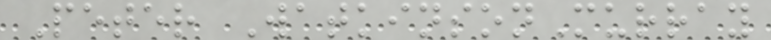Peter WatkinsonMurray
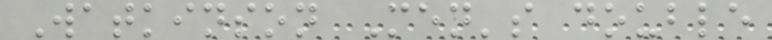Watkinson Men's double
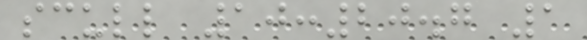scull 10:20.7 1
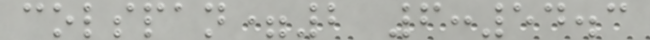colspan=2 6:54.3
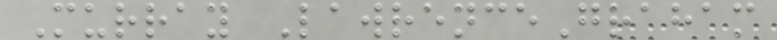Murray LawrenceGraham
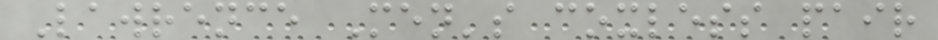Lawrence Men's coxless pair
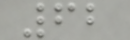62
